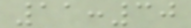11:30
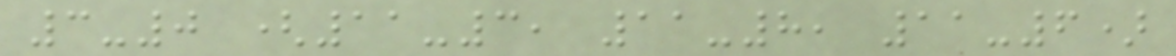3-0 (11-3, 11-8, 11-6)
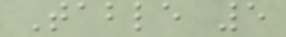Table 5
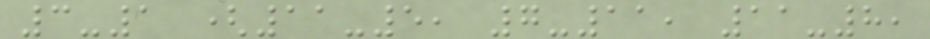3-1 (11-5, 7-11, 11-8,
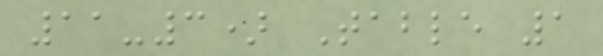11-3) Table 1
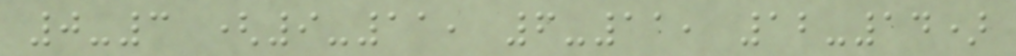0-3 (9-11, 6-11, 12-14)
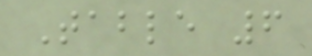Table 6
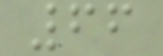66
